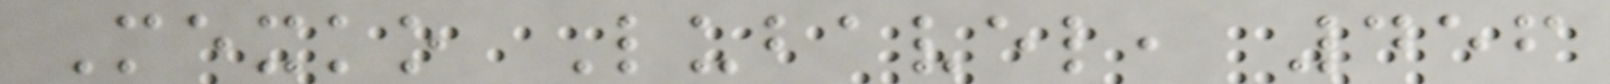Mexko Lubavel, 456
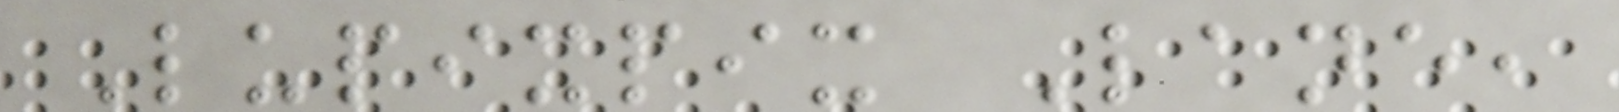Lupixpix Lane,
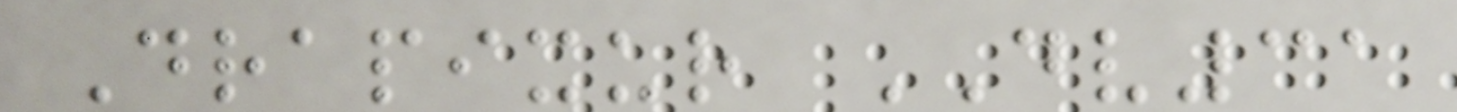Drapixur DV31
